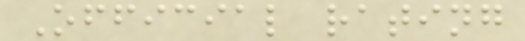Official rating
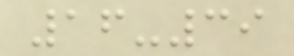16-39
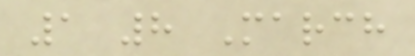1 8 March
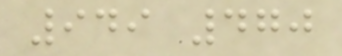949 470
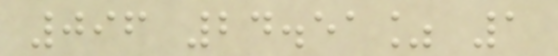096 24.51% 1
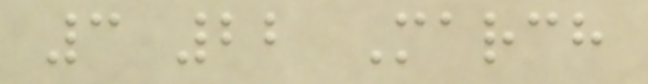3 22 March
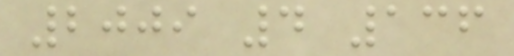2009 4 136
